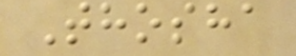Thosha
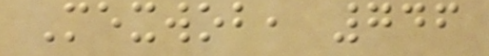Mexwob, 746
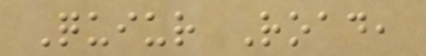Quiur Road,
